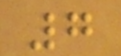7
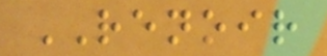RENOIR
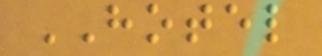HOTEL
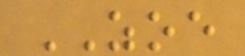ZOE
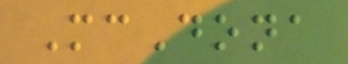McDona
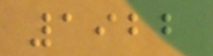1922
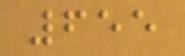655
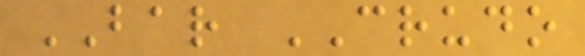BAR CRUDO
